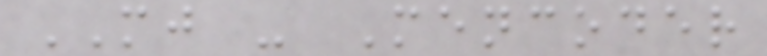MJ - Mencoder
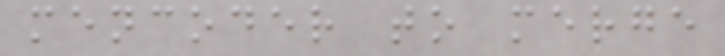mencoder to merge
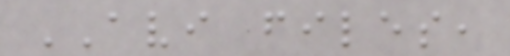AVI files,
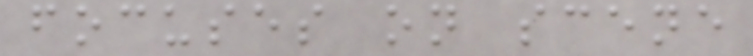focuses on scene
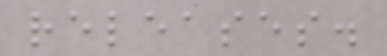releases.
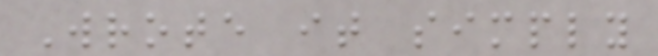Wrote it simply
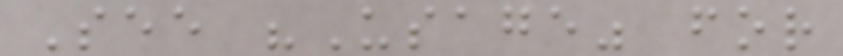See "Usage" for
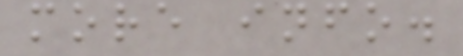more info.
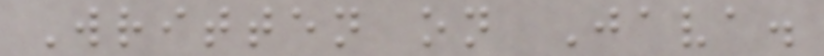Written on Java.
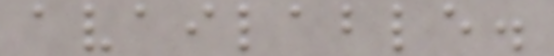available.
